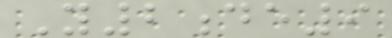Y2de9
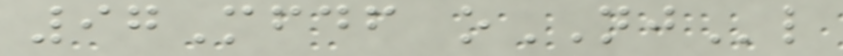97Mfdf oNJl
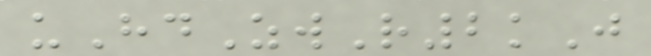uHdZwR2kJ
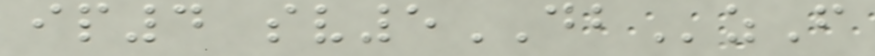ip4 sv5DBzF
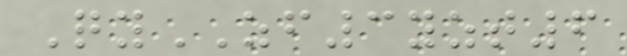QyZF3yzt6
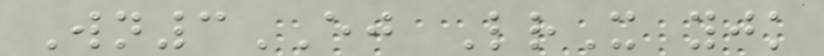Wn3EJ LrX yjk
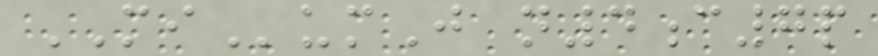MIumJ n4c7p
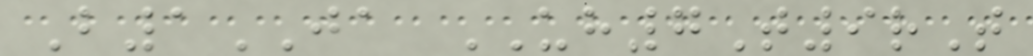B1JA UH7T9rT
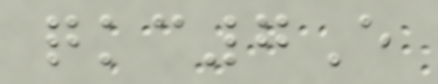qkc7E
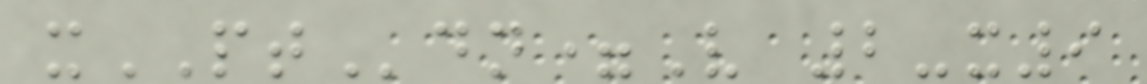xPTdn=V 2-x9
